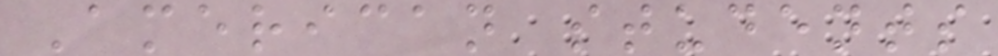American students
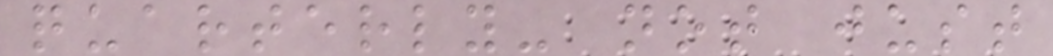quarterly- not just
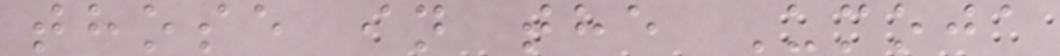those in the Umoja
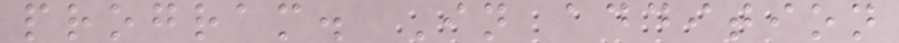program. In addition
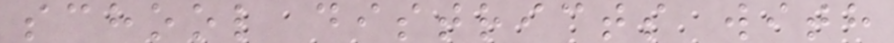school districts with
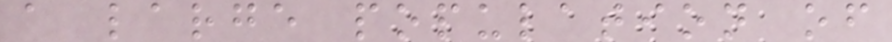a large population of
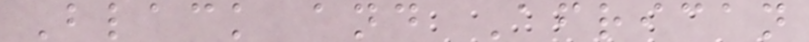Black and African
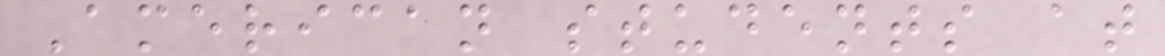American students at
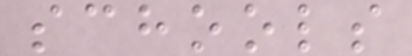schools
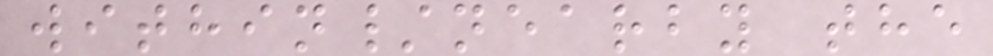within/nearby the
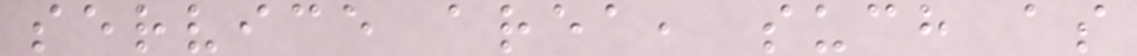service area, such as
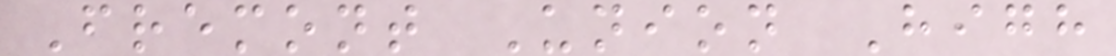Fremont Union High
